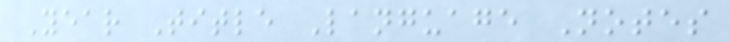Year Title Language Notes
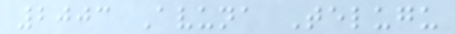2003 Avuna Telugu
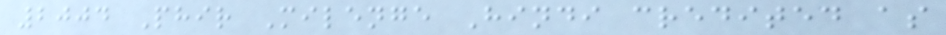2004 Phir Milenge Hindi credited as
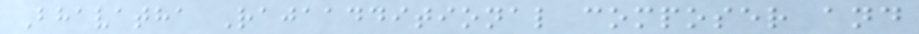Bhavatha Rajaadditional composer and
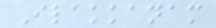Ilakkanam
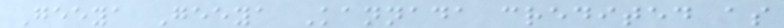Geeya Geeya Kannada credited as
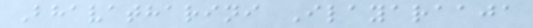Bhavatharini Ilayaraaja
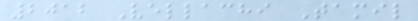2012 Vellachi Tamil
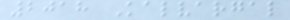2018 Kalvargal
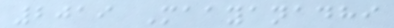2019 Maayanadhi
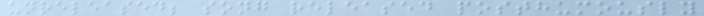unreleased; song released posthumously
